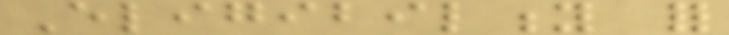Eligibility for
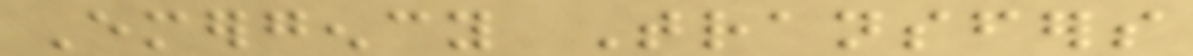Emergency Transfers
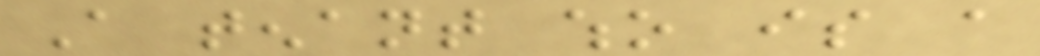A tenant who is a
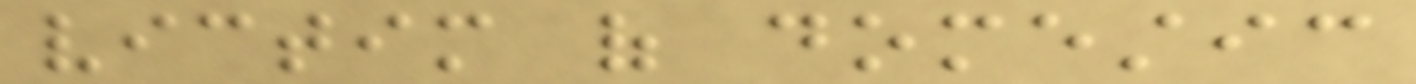victim of domestic
